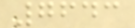7643
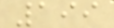199
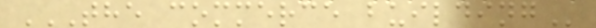THE COMMERCE BUILDING
